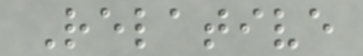Relative
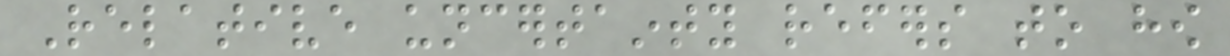Relative uncertainty refers to how
